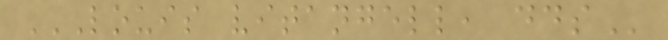LOUIS VITANGELL, DDS
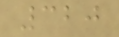320
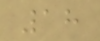18
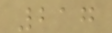217
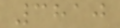3810
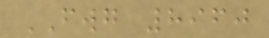FWG 8960
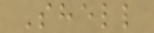Shell
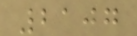2107
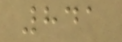841
